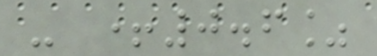- +0.6%
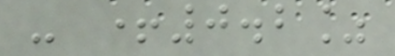- +0.2%
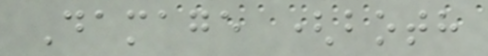Damage (both
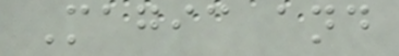Magic and
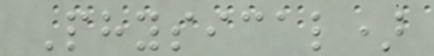Physical)
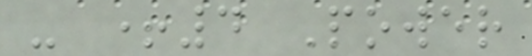- +4 Power
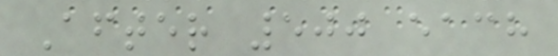After 500 each
